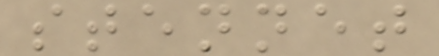stennet
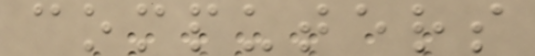computers
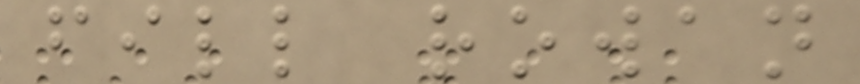fill rowan
